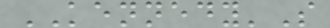KENNEDY'S
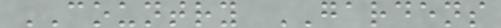COUNTRY GARDENS
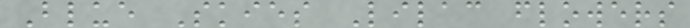Blue Skies Lilac flowers
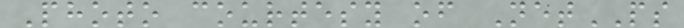Photo courtesy of NetPS
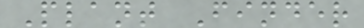Plant Finder
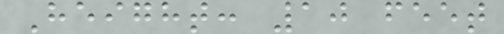Height: 10 feet
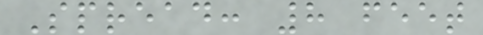Spread: 8 feet
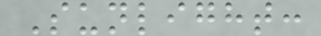Sunlight:
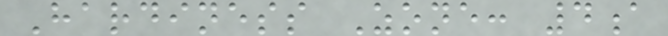Hardiness Zone: 4a
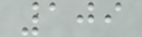109
